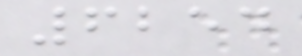6254
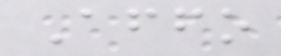Affo
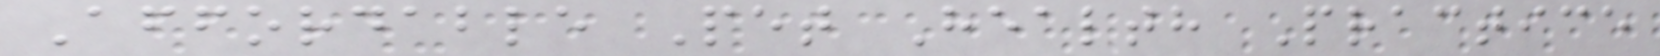Affordable Pet Health Practice
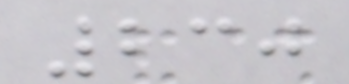230
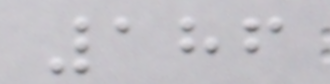186
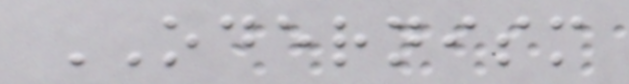ODERNISM
